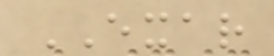EXAR
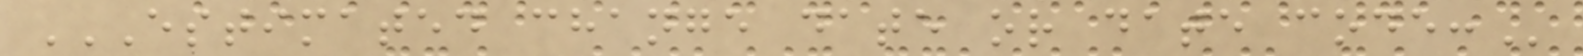ESTIMATED CHANGE DATE OR DATE CODE:
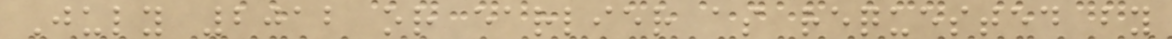July 2012 or earlier as requested by
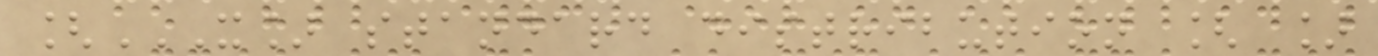[X] STANDARD DISTRIBUTION [ ]
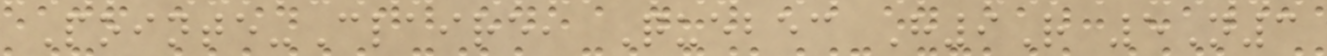Pointe-Claire, Quebec H9R 5N3
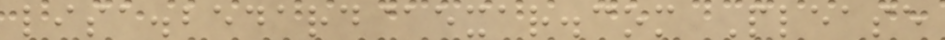lisa.bedard@exar.com Please
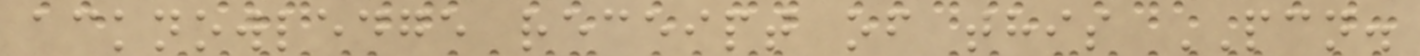acknowledge receipt of this PCN.
